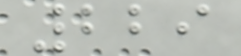229
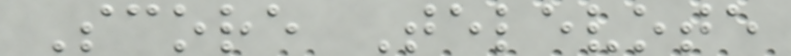Score Televote
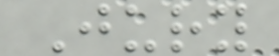Jury
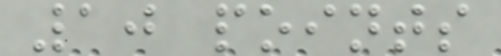10 points
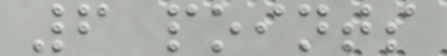6 points
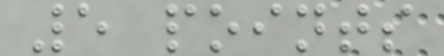5 points
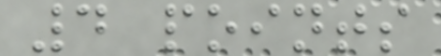4 points
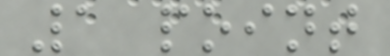1 point
